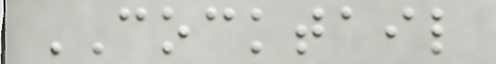COCKTAIL
